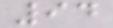94
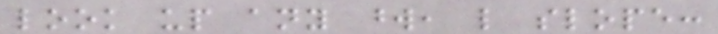look up any word, like slope:
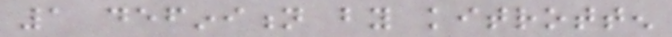1 definition by kitrotten
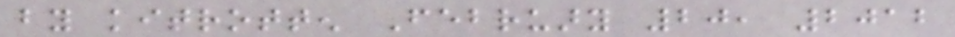by kitrotten February 20, 2012
